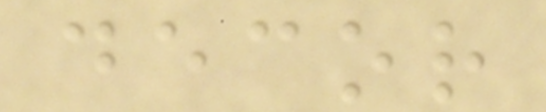decor
